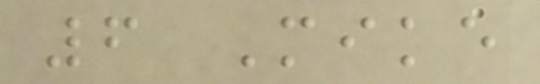6 Mike
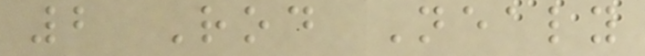2 Rod Nealy
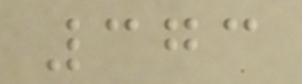373
